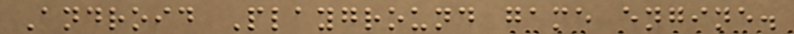Android Playground game engine.
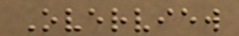Overview
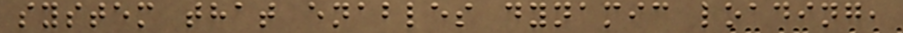system that enables dynamic loading,
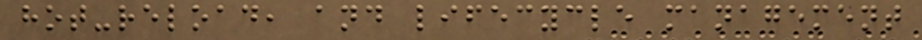hot-reload, and lifecycle management
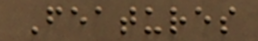Features
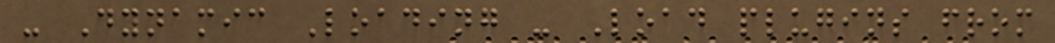- Dynamic Loading - Load plugins from
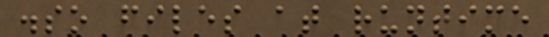.so files at runtime
